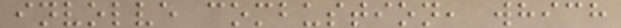involve combustion, which
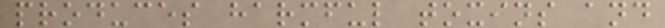produces harmful toxins and
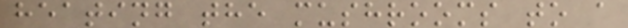heating the mushrooms to a
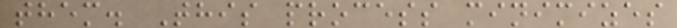them. This process minimizes
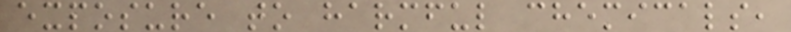exposure to harmful chemicals,
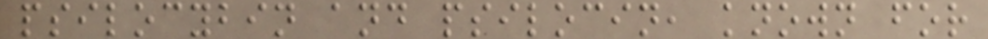psilocybin and psilocin, known for
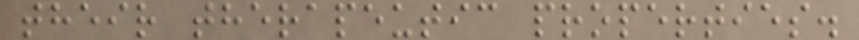their therapeutic properties.
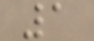1
